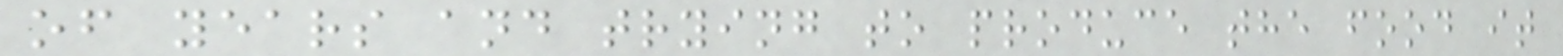of years and trying to produce the food it
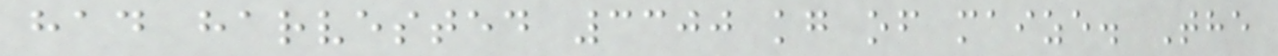had harvested 3300 kg of maize. The
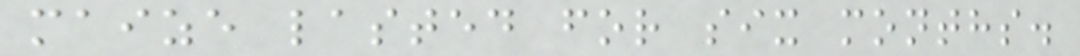maize lasted for six months.
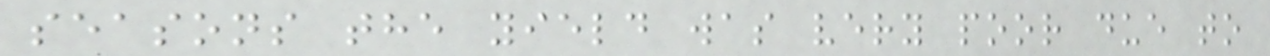seasons the yield was very poor due to
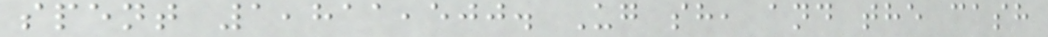spent 1,811,500. Ug sh, and the cash
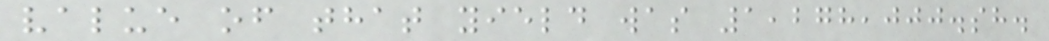value of that yield was 1,278,000.sh.
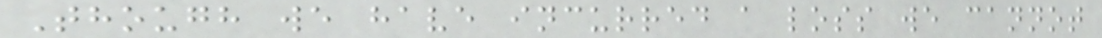Though we have incurred a loss we cannot
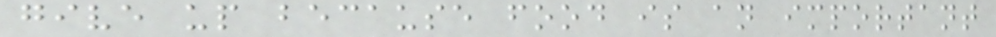give up because food is an important
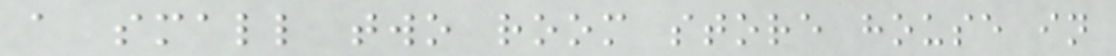a small two room store house in
